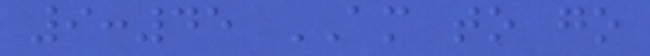9:45 AM to go
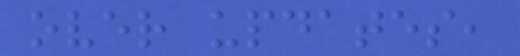over updates,
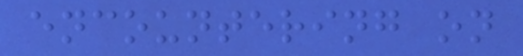encountering on
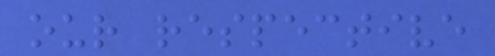our respective
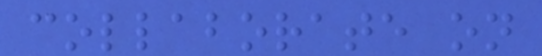collaborate on
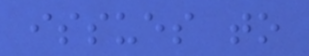issues to
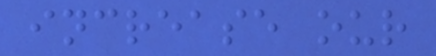increase our
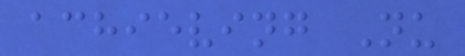achieving Nu
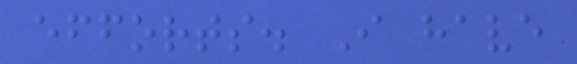efforts. I have
